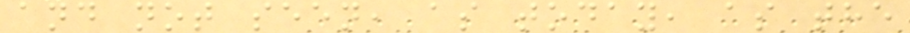and not seen, as today, as the
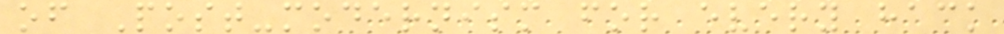of Post-modernism for every hack
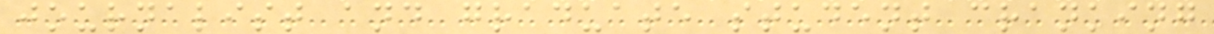journalist and graduate student cranking
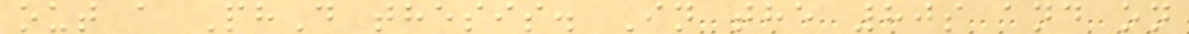out a PhD thesis. In the 80s and on
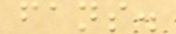fans.
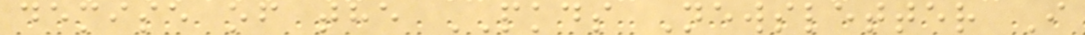demise of the PKDS Newsletter I
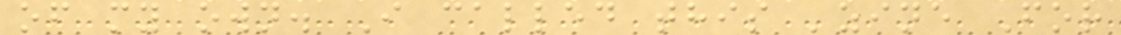of my own. I called this 'zine For
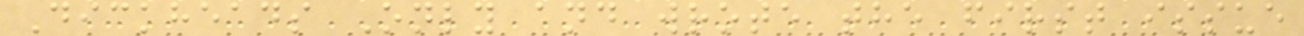Dickheads Only and wrote the first issue
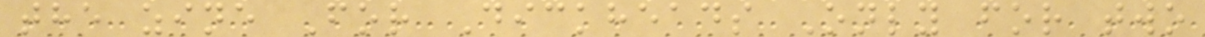the zine For Dickheads Only for two
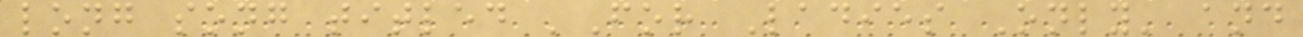long song titled 'For Ladies Only' and
